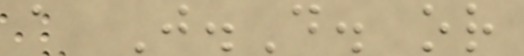a J.D. or
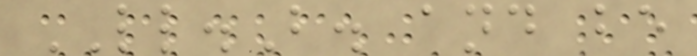LL.B. and be
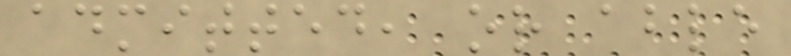admitted, or able
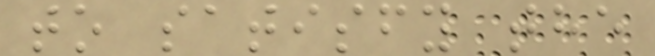to satisfy the
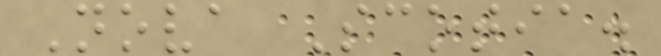Nova Scotia.
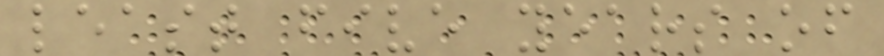least five years of
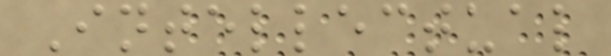Intellectual
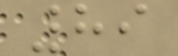89
